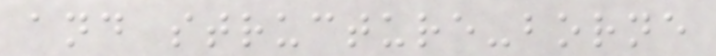and structure-borne
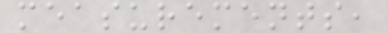measurements,
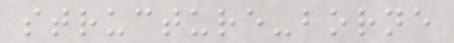structure-borne
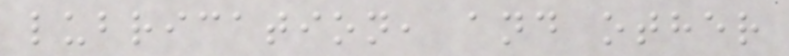lubrication, and other
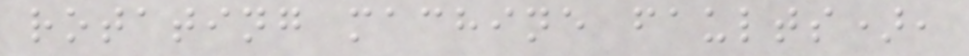rotating machine faults),
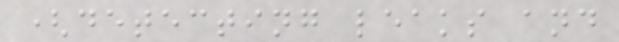(detecting leaks and
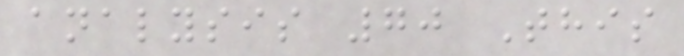analysis 70 This
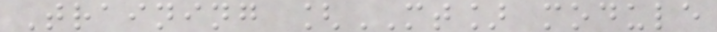Training [MT] module
